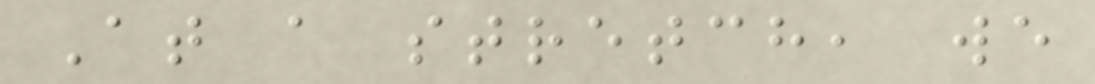At a stretch, we
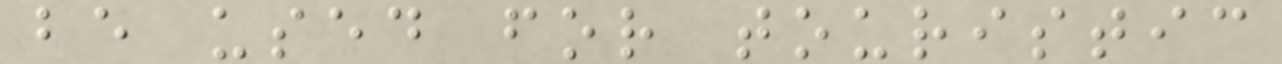be used for touristic
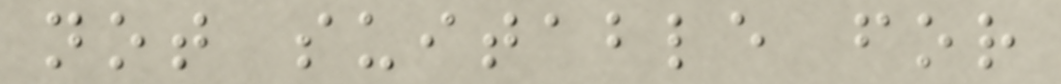not suitable for
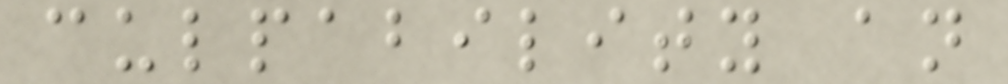culpability an
